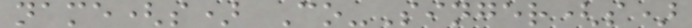name(s) Co-Singer(s)
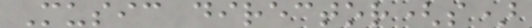Music director(s)
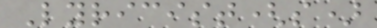Lyricist(s)
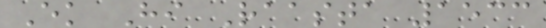Ek Hi Raasta 1533
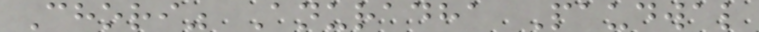Chori" Anuradha Paudwal
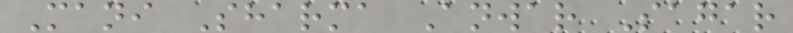Mani Sharma Anwar Sagar
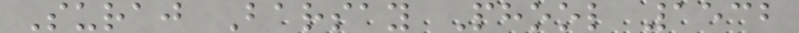Suraj Barsay Phool 1532
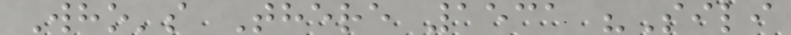Who's There 1531 "Sili
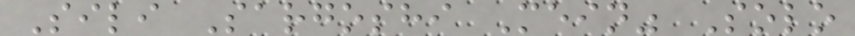Sili Sargoshi Mein" Solo
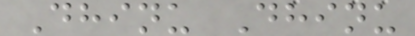Dhinu Dhinu
